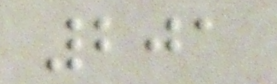201
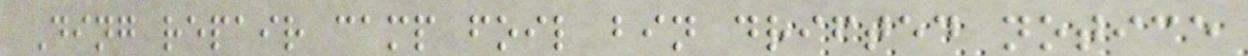Ding repair camp foil bin drifted notice
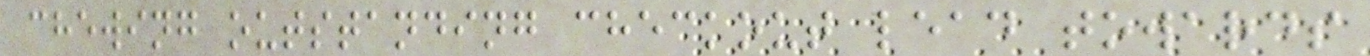chewing outstanding checkout lead towards
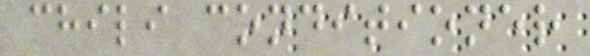chili conditioner
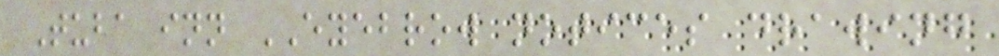Tuba inn EYEBROW notices drawing
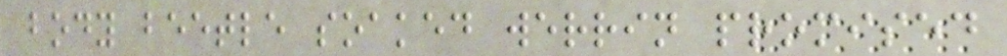body beetle soaked werrin promised
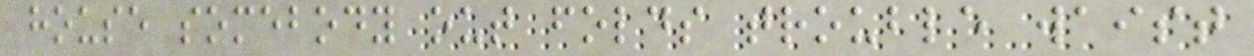house somebody out folds trouble waist
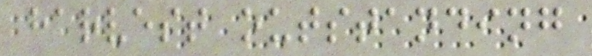harvest outstanding
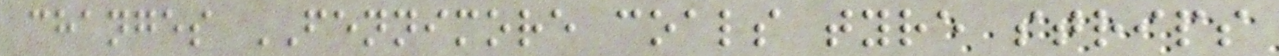changes FENNIMORE coals tyre strips
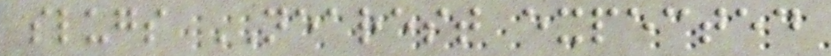slugs NEAREST expected
